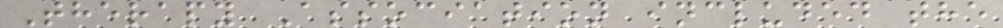Therapy Association included the
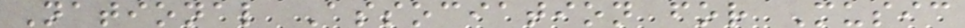National Association for Music
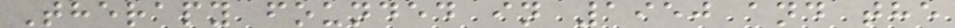Therapy founded in 1950 and the
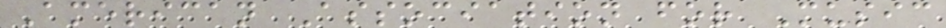American Association for Music
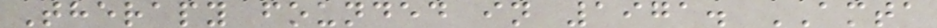Therapy founded in 1971. AMTA
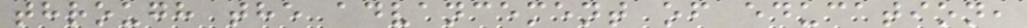through the advancement of education,
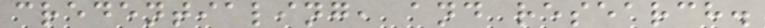credentialing, and research.
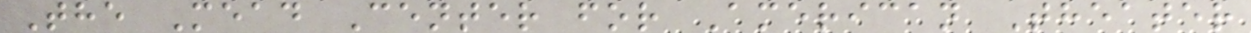The Mead Center for American Theater
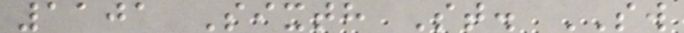1101 Sixth St. SW
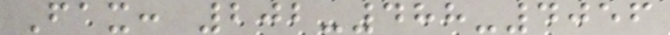Fax: 202-488-4056
